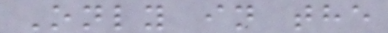Only in the
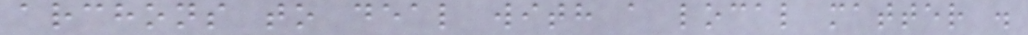archons to deal with a local matter .
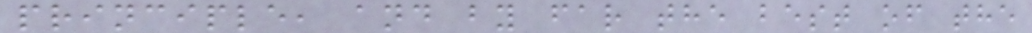principle, and by far the best of the
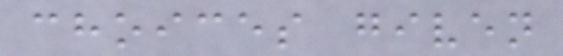choices given
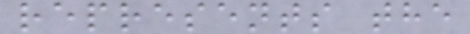represents the
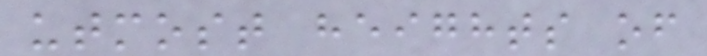utmost heights of
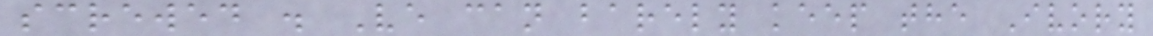screwed . Ve can barely keep the Ivory
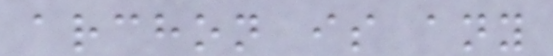archon is any
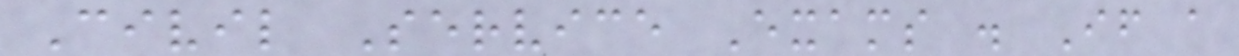Civil Service Exams . If a
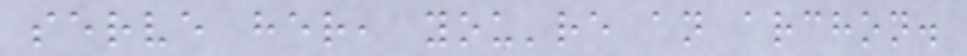serve her, you're an archon.
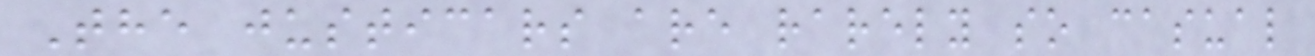The justicars are rarely so casual
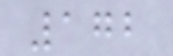172
